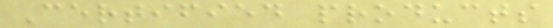Certified products
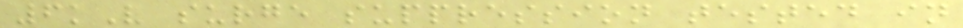6kV surge suppression tested in
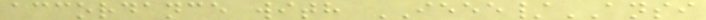accordance with IEEE/ANSI
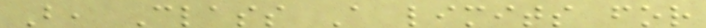B, Class A limits for
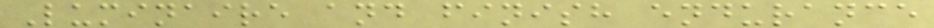Luminaire and finish endurance
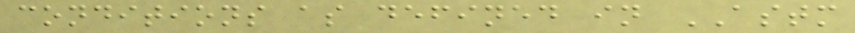conditions as defined in ASTM
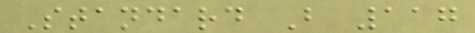Standard B 117
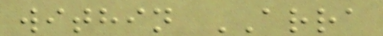within ARRA
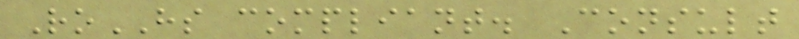RoHS compliant. Consult
